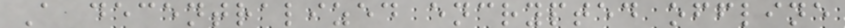A decentralized encrypted offline
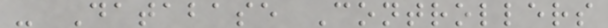- Database Controllers
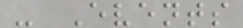- Events
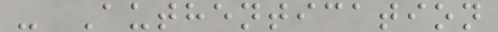- Authentication
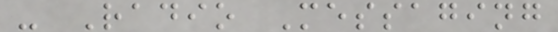- Radio Messaging
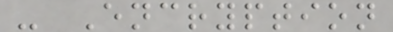- Encryption
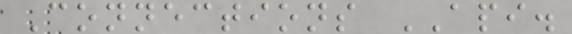Connections API.
